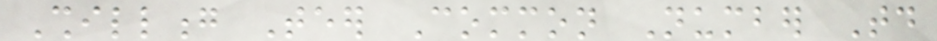Shillong Teer Common Number Today
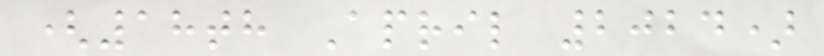(18th April 2024)
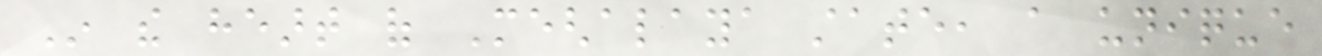In the heart of Meghalaya state, a unique
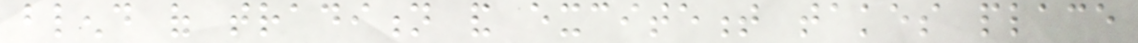blend of tradition and excitement takes place
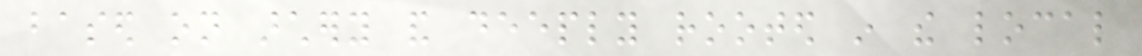based on archery and deeply rooted in the local
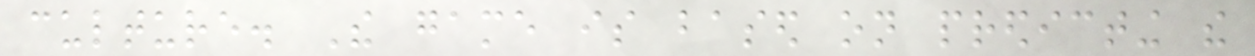culture. The game is based on predicting the
